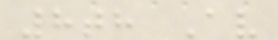8th Av
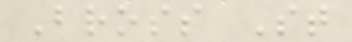Bross St
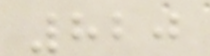820
